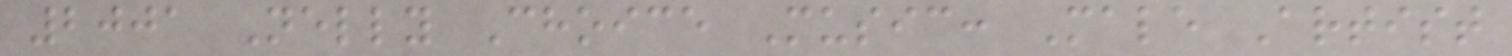2001 Nelly Choice Music: Male Artist
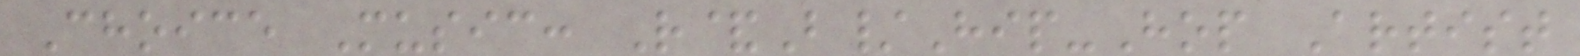Choice Music: R&B/Hip-Hop Artist
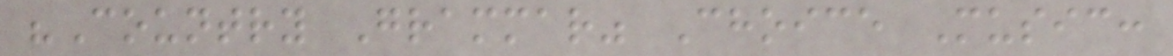"Country Grammar" Choice Music:
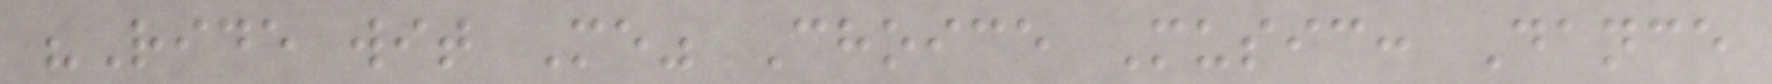"Ride wit Me" Choice Music: Dance
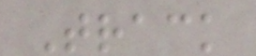Track
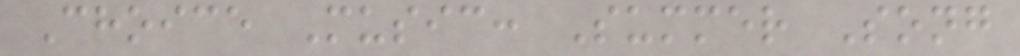Choice Music: Summer Song
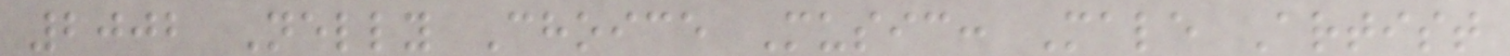2002 Nelly Choice Music: Male Artist
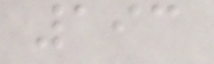193
